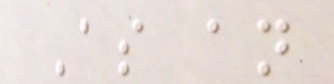As an
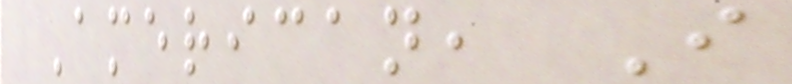American, I
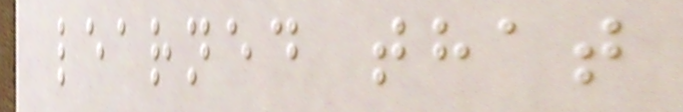learned that
